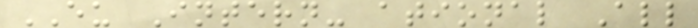EU Intern- ational All
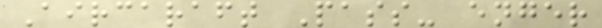Aircaraft Pass- enger
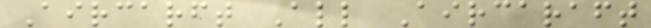Aircarft All Aircaraft
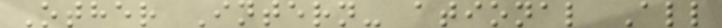Other Intern- ational All
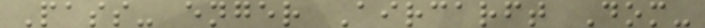Pass- enger Aircarft Dom-
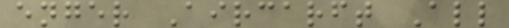enger Aircarft All
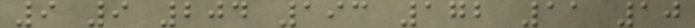9 9 204 193 172 11 10
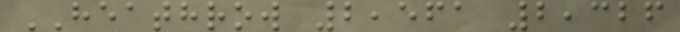HEATHROW 2,561 2,326
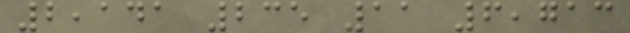2,141 235 11 6,713
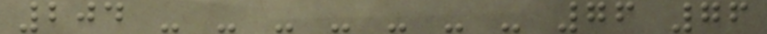204 - - - - - - - 76 76
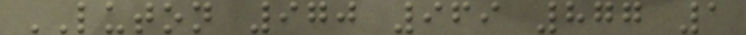LUTON 970 969 877 1
